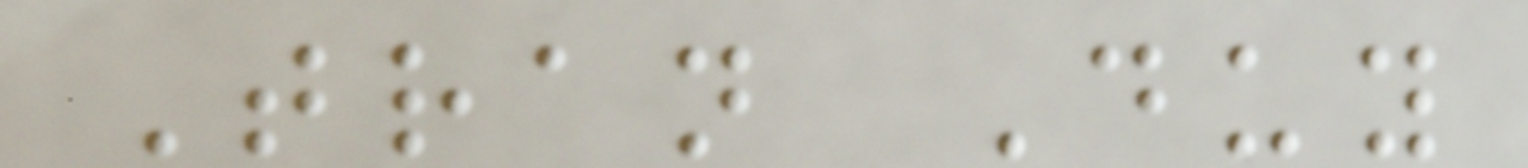Tran Duy
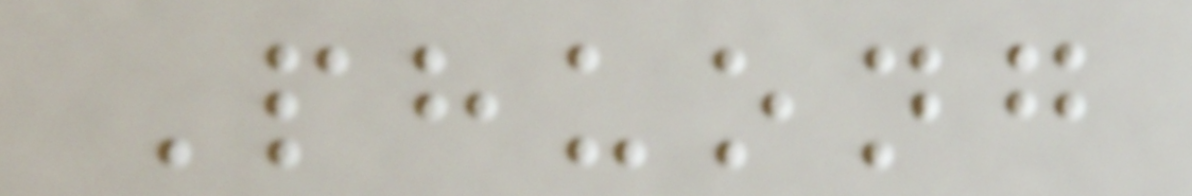Phuong
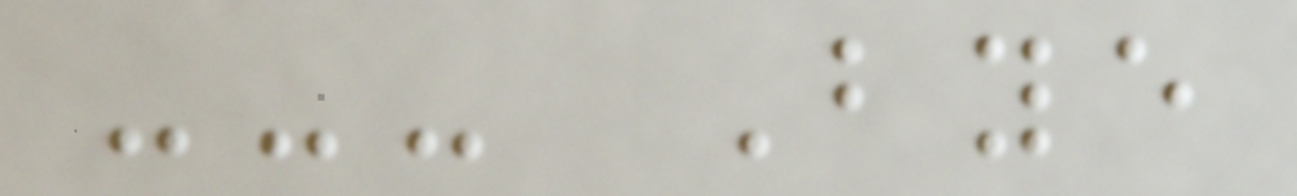--- Bye
